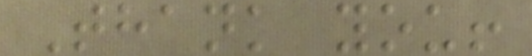Thank you!
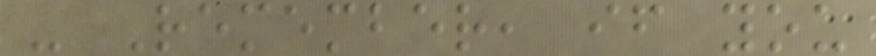- Remember, if you
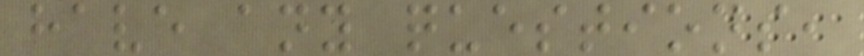have any questions,
